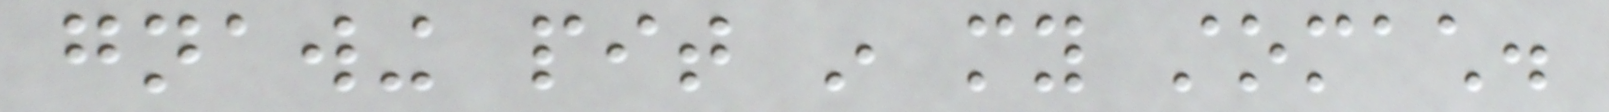gnawing pit in my stomach.
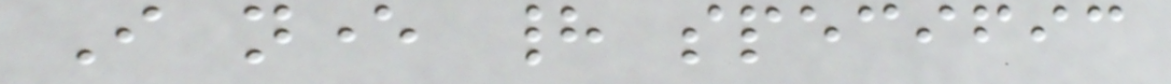I never had specific
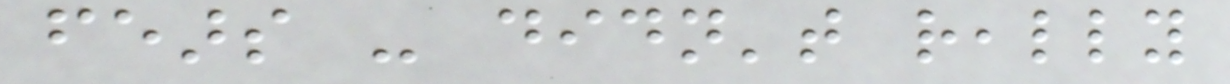fears - didn't really
